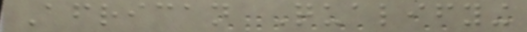African Qualifying
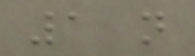1 not
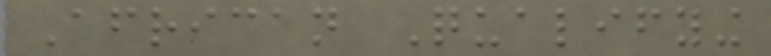African Qualifying
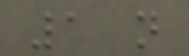1 not
